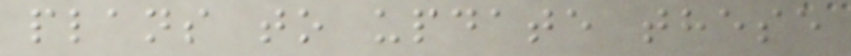plans to update these
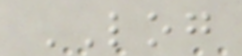LOG
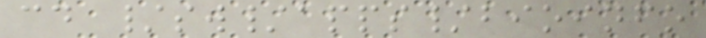cd /sw/apps/bioinfo
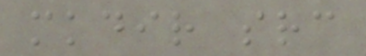mkdir src
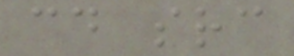cd src
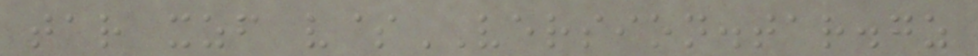tar xzf v$VERSION.tar.gz
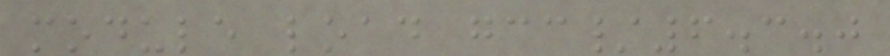module load gcc/6.3.0
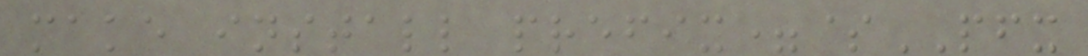make install prefix=$PFX
